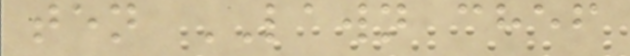ten LAWN chef
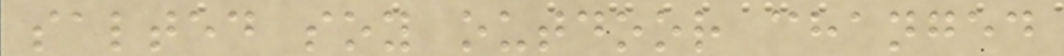salted soy outdoor changed
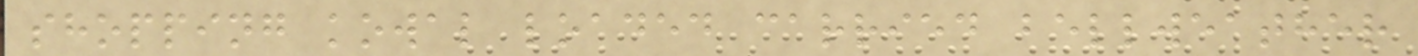shopping kowal loaded carried bellweather
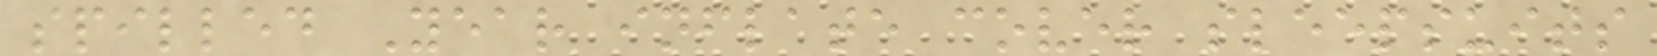spilled Year inflate cover sleepsuits
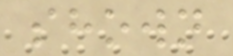shown
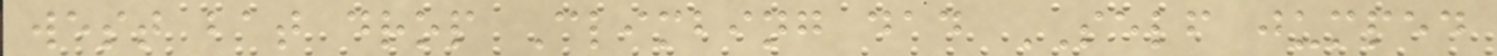west bat drop Climbing dad SELF jumped
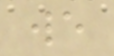we
